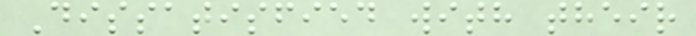Dissatisfied with their
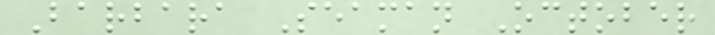Barbara Seaman October
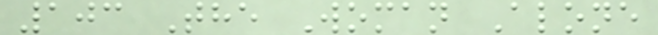103 The Woman Alone
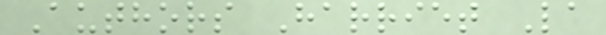Authors Harriet La
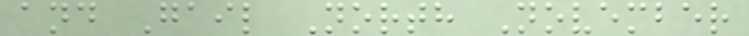and Gail North November
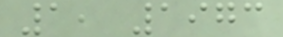1, 1973
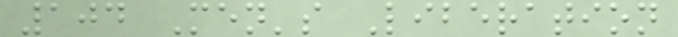104 Men's Liberation
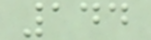144
